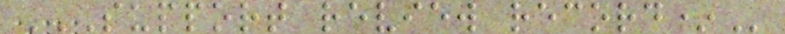SUPPORT REVIEW RECORD*
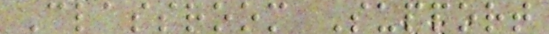Classroom Support
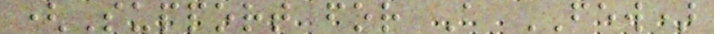(Support for A FEW)
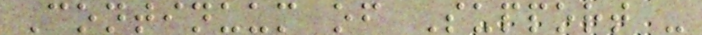Continuum of Support -
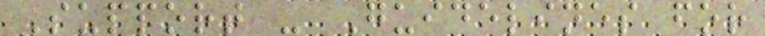Support - Guidelines for
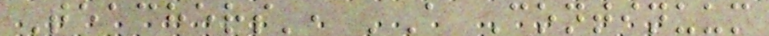Teachers', 'A Continuum
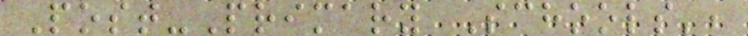Post-Primary Schools',
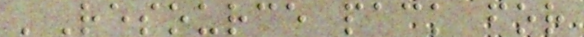'Resource pack for
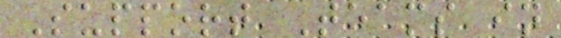Support Teams in
